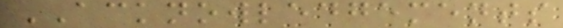ACKNOWLEDGEMENTS
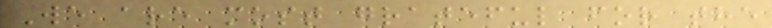We are most grateful for the
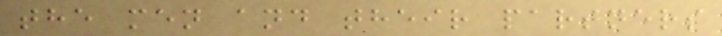the men and their partners
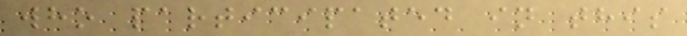who participated in this
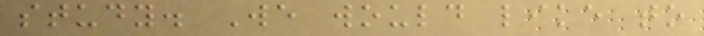study. We would like to
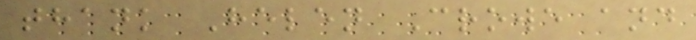thank Helen Crowe and
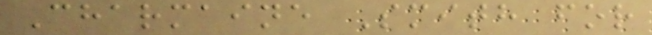Charmaine Smith for
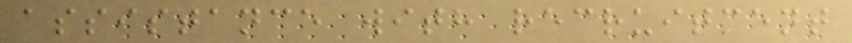assistance with recruitment
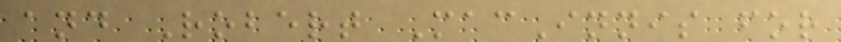and Robert MacInnis for
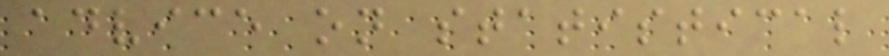advice on statistical
